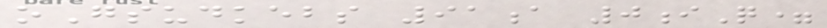oGsudkebs 91a 0iQ=
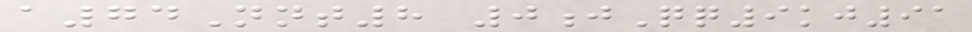a74Nnt8 0jQq9kj91
